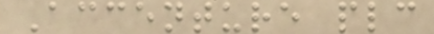Accenture plc
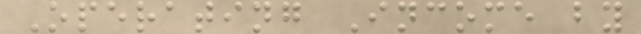Operating Income by
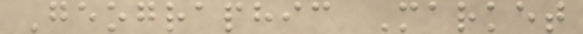Geographic Market
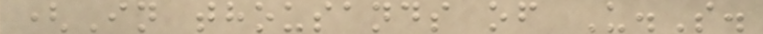(In thousands of U.S.
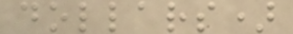dollars)
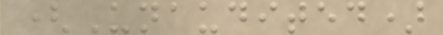(Unaudited)
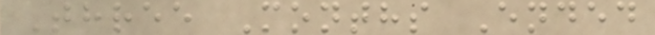Three Months Ended
